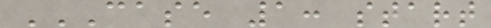CASE 1: START
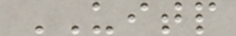UITP
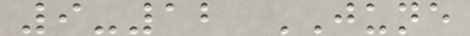9-12 JUNE
